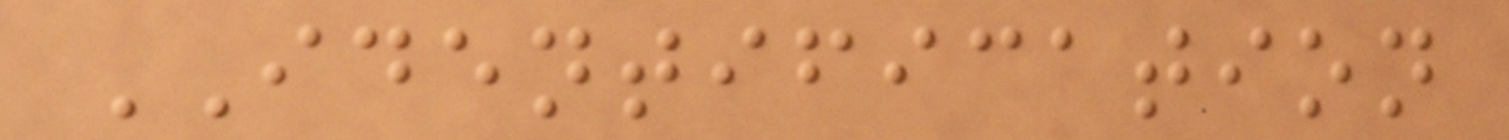IDENTIFICATION
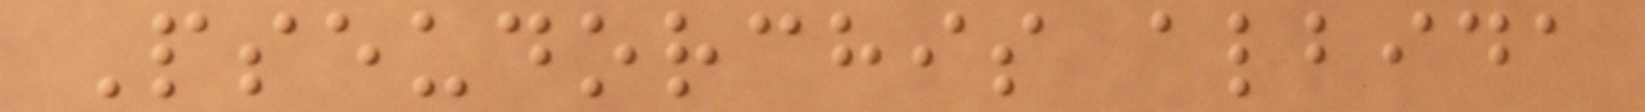Pseudorchis albida
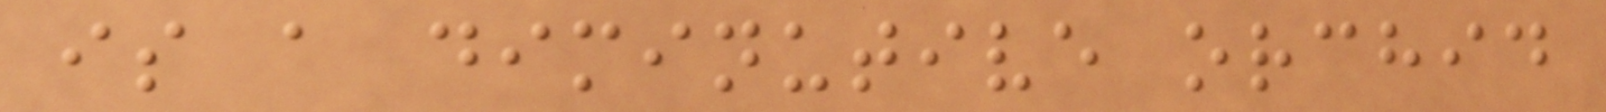is a diminutive orchid
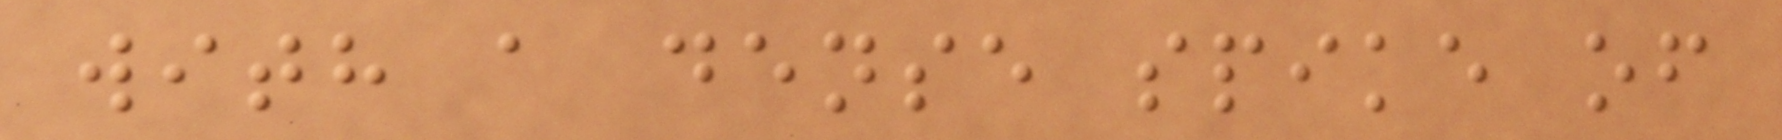with a dense spike of
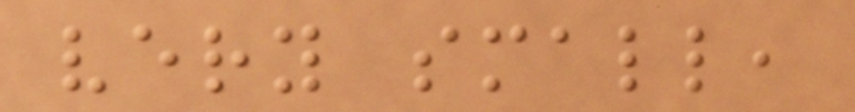very small,
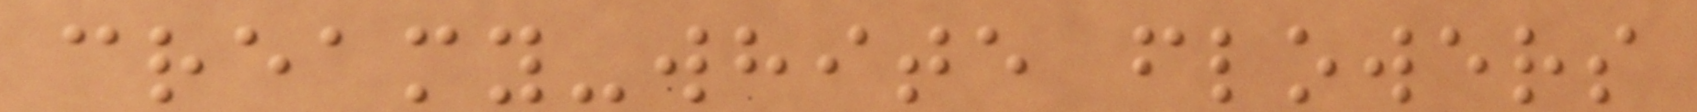creamy-white flowers
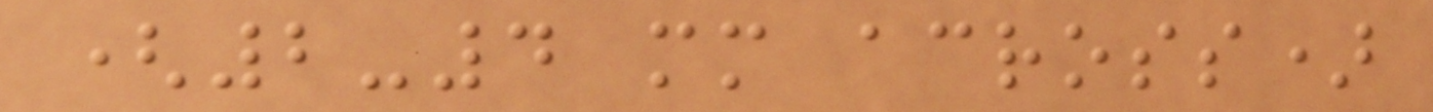(2-4 mm across)
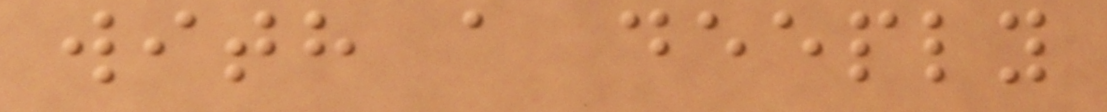with a deeply
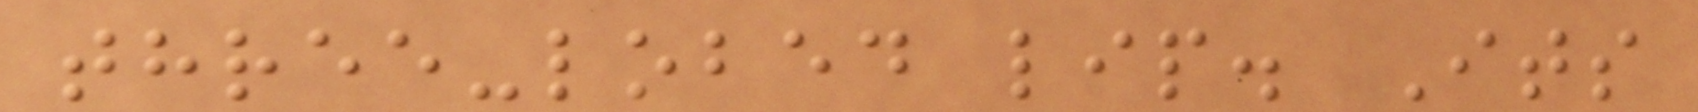three-lobed lip. Its
